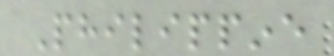Philippine
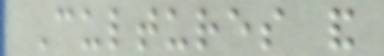Cultures and
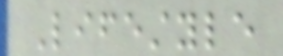Lifestyle
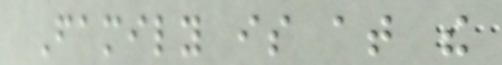Family is at the
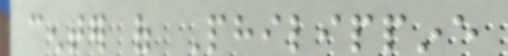center of Philippine
